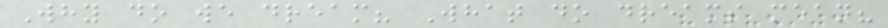Why do we dream? What do dreams mean?
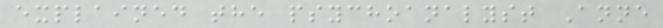explained the psychoanalyst Anne
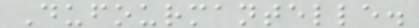Dufourmantelle.
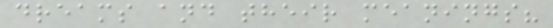dreams and their meanings?
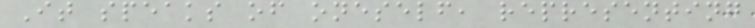It speaks of oneself, representing
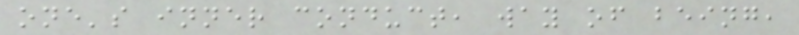one's inner conduct, way of being,
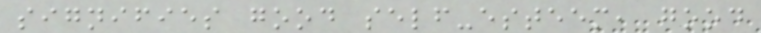signifies good self-esteem, good
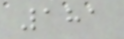181
